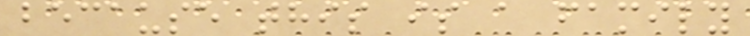because this is a family
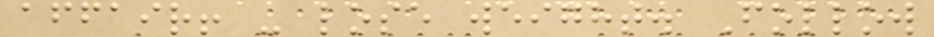affair! - lose weight. Follow
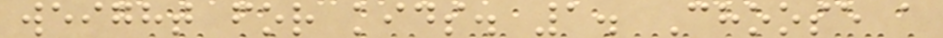weight for kids. 1. Choose a
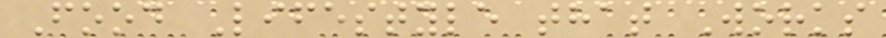Food Lifestyle that Works
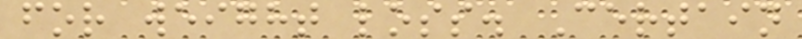for weight loss. Certain
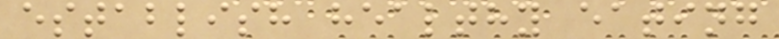establish healthy eating
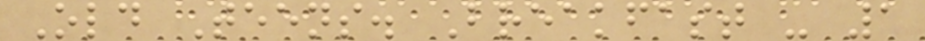Old Teens. Breakfast - 1
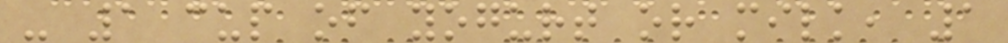- 1 cup of yogurt or milk, 1
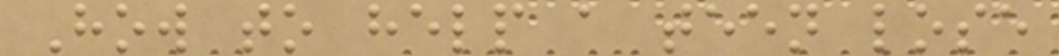How to help a teen lose
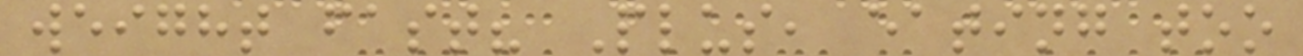weight fast? Plus, eating too
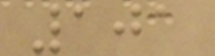101
